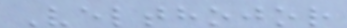Velthojor
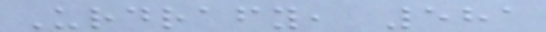Urdrafy, 581
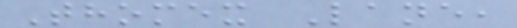Thomex Lane,
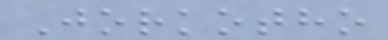Jorkotho
